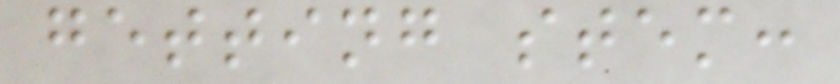getting stem:
